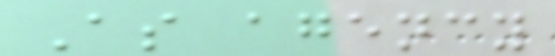As agency
